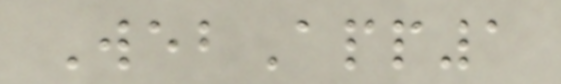WebApp1
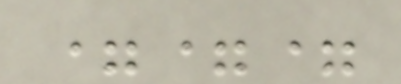===
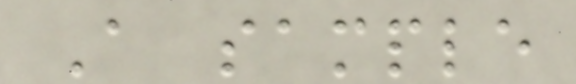A sample
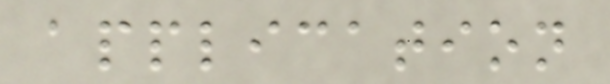application
